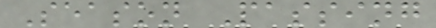Season Passing
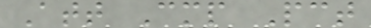Att Cmp Pct
